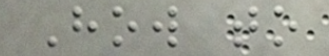How to
